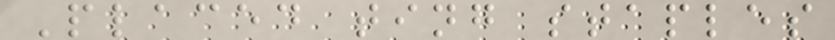Placed ting staples
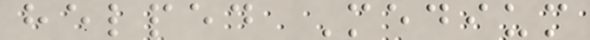helped Medium
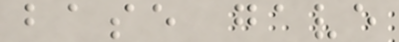base gave
